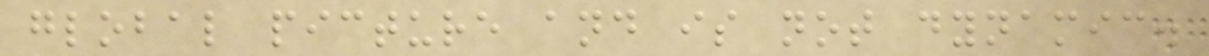global picture and is not dynamic.
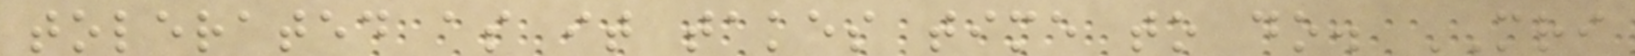tolerated as it takes time to do. MRI
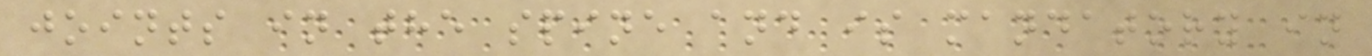joints in the spine and is mandatory in
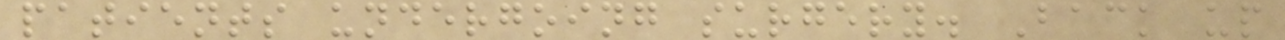patients undergoing surgery. Back up
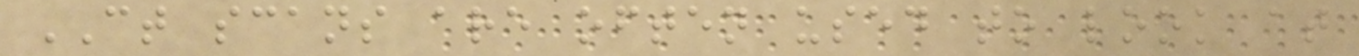CT scans are often used to look at
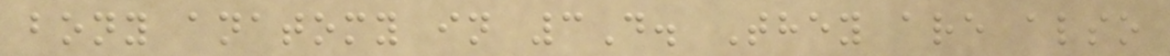bony anatomy in 3D. They are also
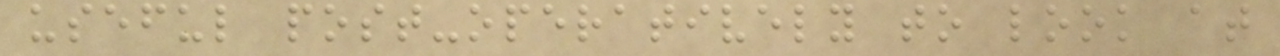useful post-operatively to look at
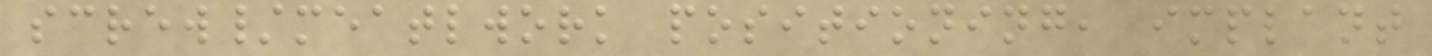screw/meatlwork positioning, implant
